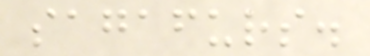sagafurs.
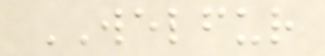WELFUR
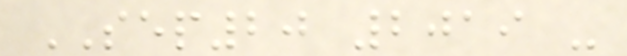SEP20 2019 -
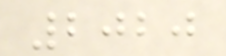2020
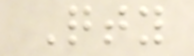Qty
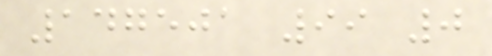147501 99 0
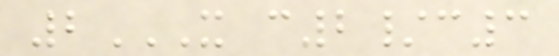2X C2/C3
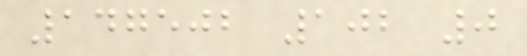147502 102 0
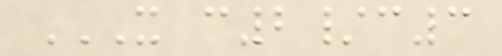X C2/C3
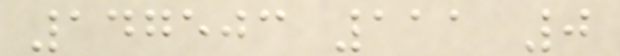147503 111 0
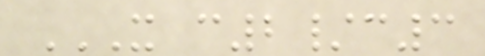X C2/C3
